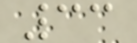33
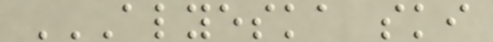ALYESKA SKI
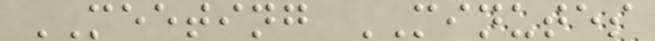MEETING MINUTES
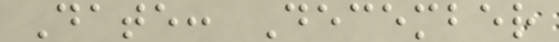Date: December
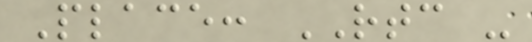Place: RTC -
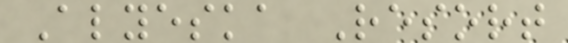Alyeska Resort
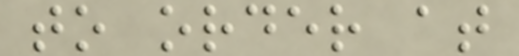to order at
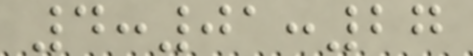4:01:27
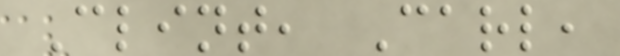Clint, Carl,
